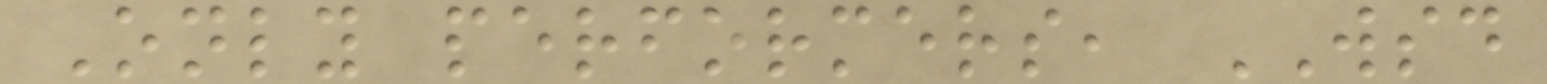Only performers, WSD
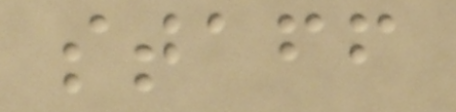staff
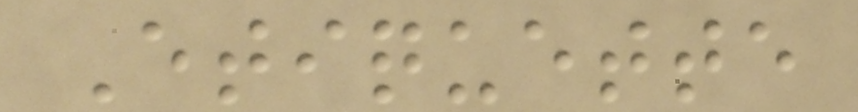Etiquette
